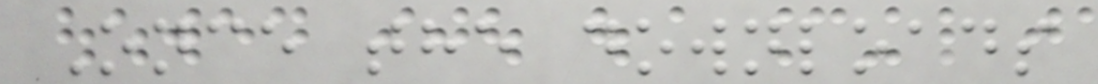Once the downloads
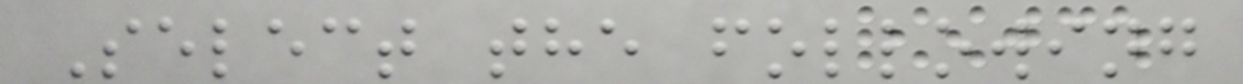Select the following
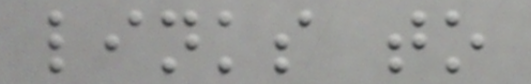links to
